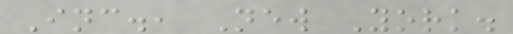Inc., New York.
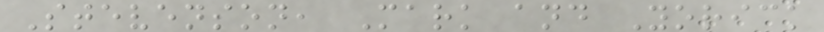Stevenson, Mark and Yorick
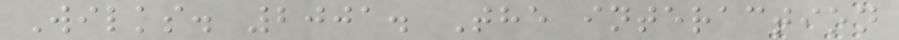Wilks. 2001. The interaction
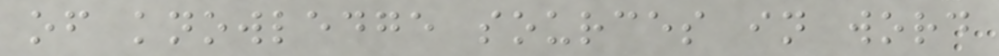of knowledge sources in word
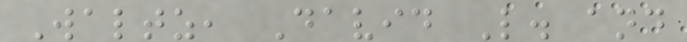Waltz, David L. and
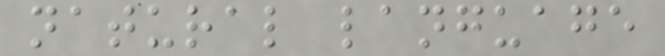natural language
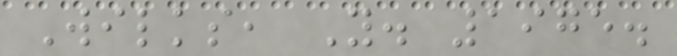Wilks, Y. 1975.
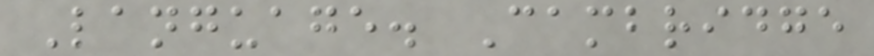Language. Cambridge
